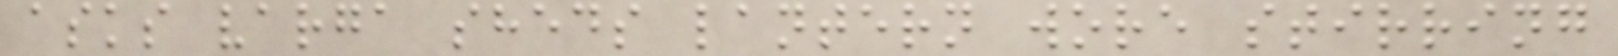asks varga sheds lantern wore stirring
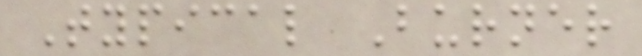Typical Burner
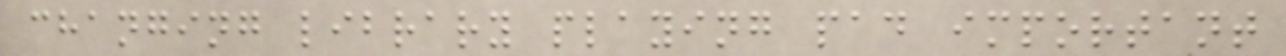changing library playing pad important
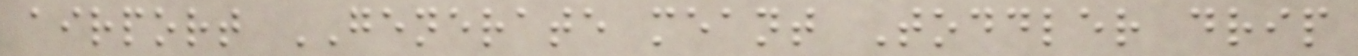airport GENERATE meant Toddler drip
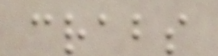crabs
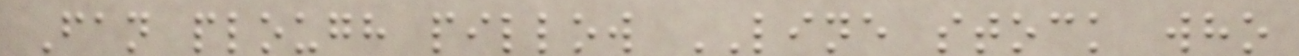Fan plough pillow LINE stock who
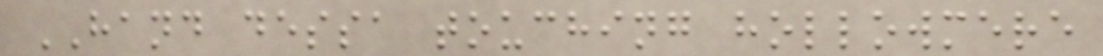HAND dessa touching hollowmere
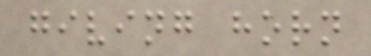giving horn
